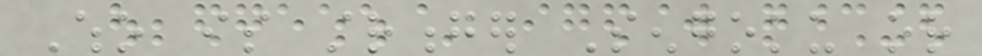Who is stronger Sengoku or
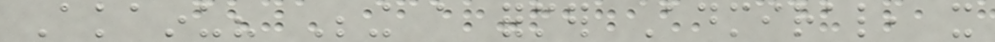Akainu? Being a former Admiral, it
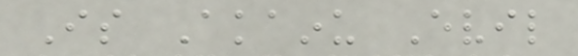Is Akainu Evil
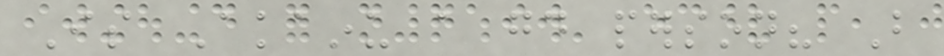Is Akainu a good person? But
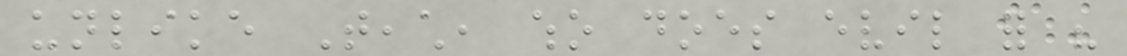unlike Teach, who does evil for his
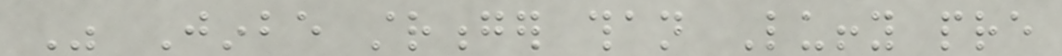Was Jinbe stronger than Luffy pre
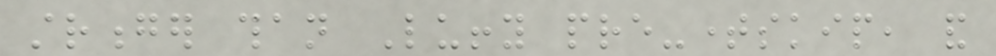stronger than Luffy pre-timeskip, and
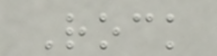Rock
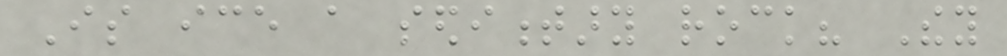Is ice a sedimentary rock? They
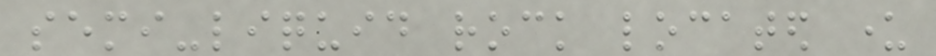semi-liquid rock located under
